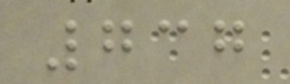737
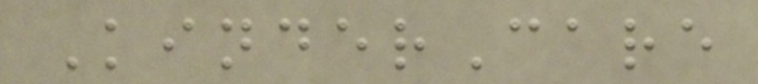KinderCare
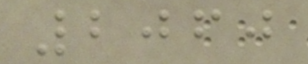2060
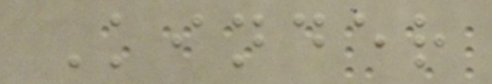Kinder
